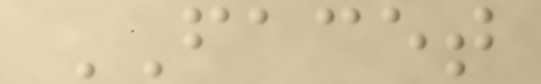FACET
